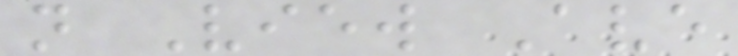n View Ave
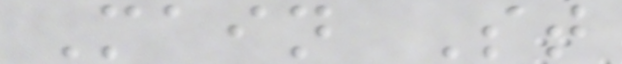Main St
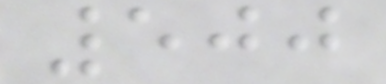500
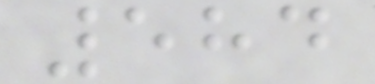584
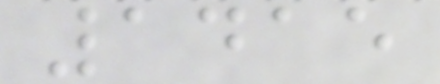1415
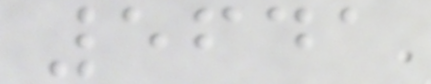5641
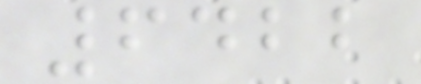6422
